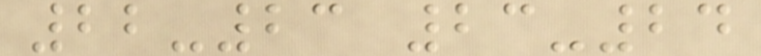22-23 23-24
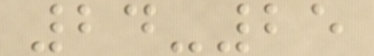24-25
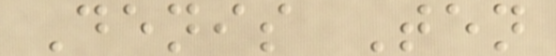Denis Ten
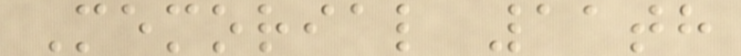Memorial 11th
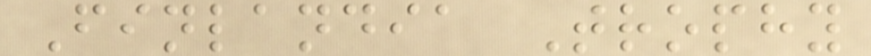Finlandia Trophy
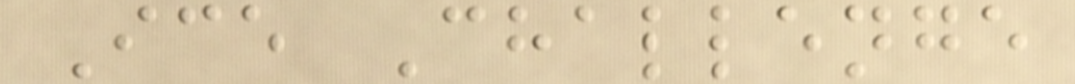Ice Challenge
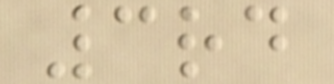3rd
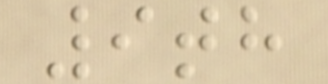9th
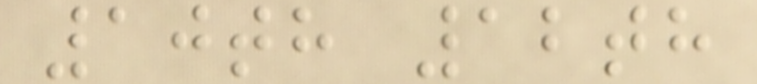10th 12th
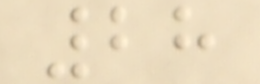28
